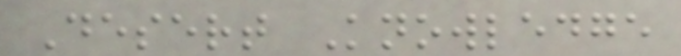Desert Knowledge
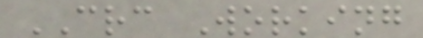CRC Working
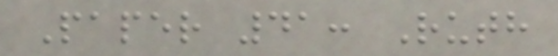Paper 41: Ruth
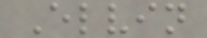Elvin
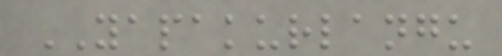YAPAKURLANGU
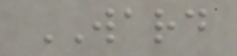WARD
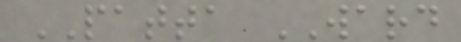PATTA WARD
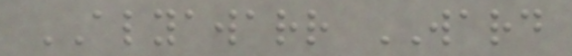ALYAWARR WARD
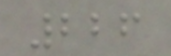226
